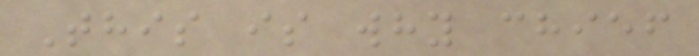This is why chief
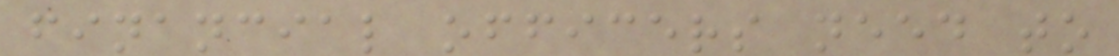financial officers need to
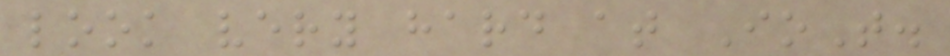look very hard at IoT.
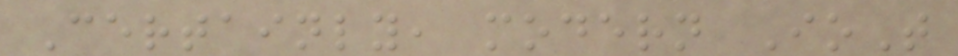Certainly, modern IoT
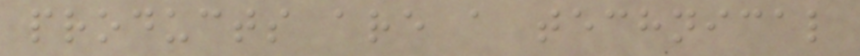products are a technical
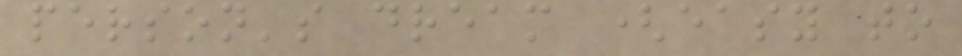person's dream (easy to
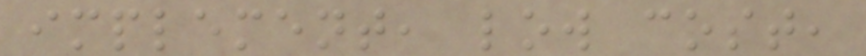implement, low cost,
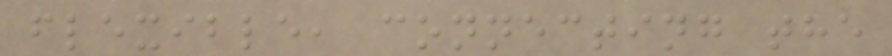flexible, connecting the
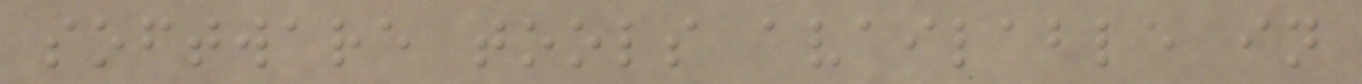software tools available in
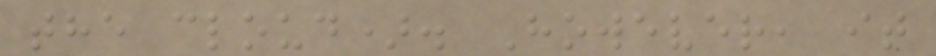the cloud). However, it
